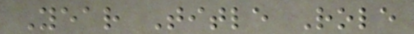Year Title Role
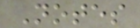Notes
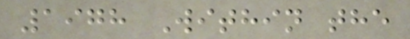1978 Within the
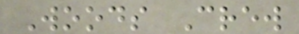Woods Crew
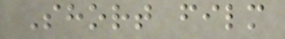Short film
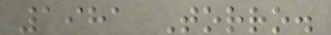1981 Torro.
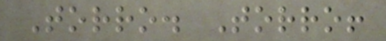Torro. Torro!
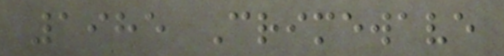1985 Crimewave
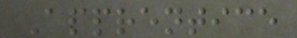Apprentice
